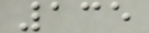135
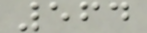564
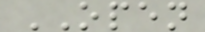OPEN
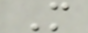M
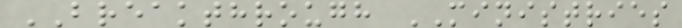BREAKTHROUGH MINISTRIES
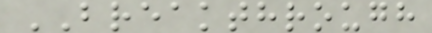BREAKTHROUGH
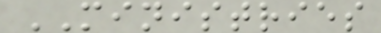MINISTRIES
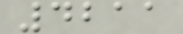4211
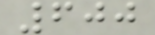600
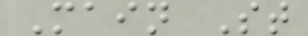Main St
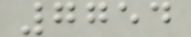7754
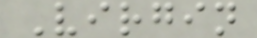Virgin
